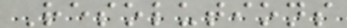Resolutions
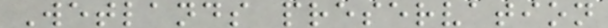Wetlands preservation
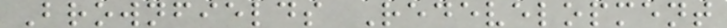Brownfields Redevelopment
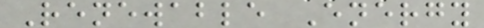Renewable Energy
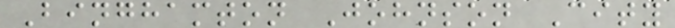Binghamton Johnson City
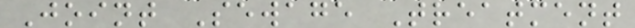Joint Sewage Treatment
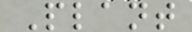Plant
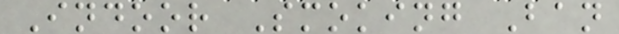Indoor Smoking Ban
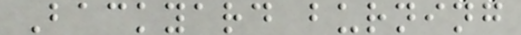Backyard burning
